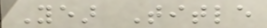Year Title
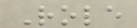Role
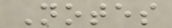Notes
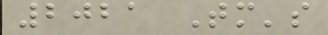2021 Tomorrow's
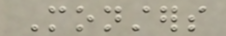Monsters
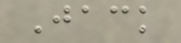Jack
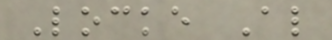Locke Also
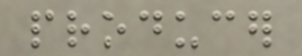producer
